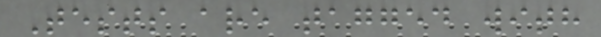Tests are tagged with
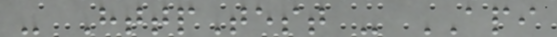- HttpTest - API
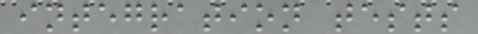integration tests
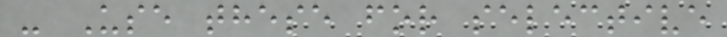- Use these for selective
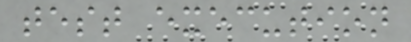test execution
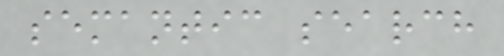semantic search
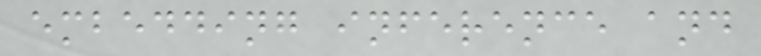embedding inference and
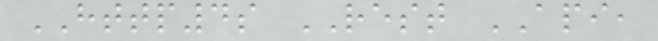HTTP4s REST API,
